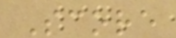Score
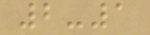2-1
